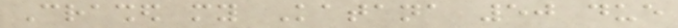Crashed my Katana 50 due
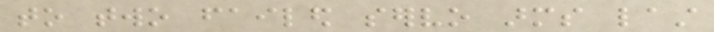to two failed servo arms last
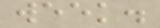week.
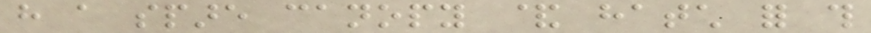have a spare canopy & hatch for this
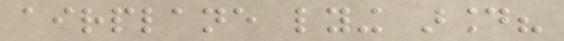airplane lying around?
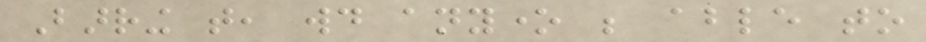Barring that, would anyone be able to
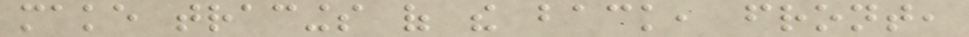make tracings of the back, front,
